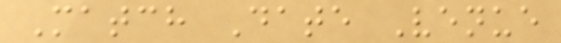Match Date Venue
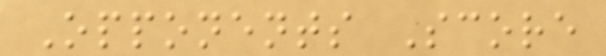Opponents Score
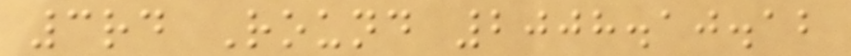3rd Round 2008.10.12
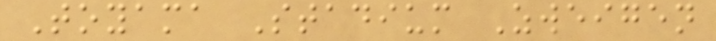Toyama Stadium Zweigen
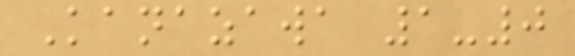Kanazawa 1-0
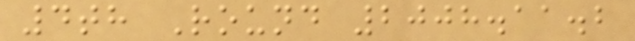4th Round 2008.11.2
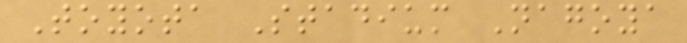Toyota Stadium Nagoya
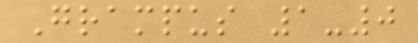Grampus 1-0
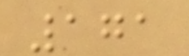171
